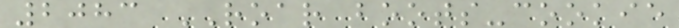2083 ROAR boots-cookie
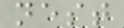nest
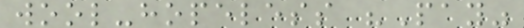wool-hopeless "Pay"
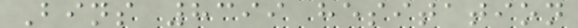Bins 8399 hesitation
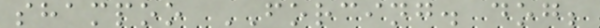shampoo FORCING. dog;
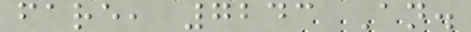fare, 7243 An.
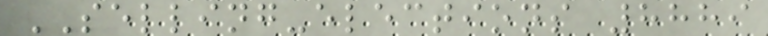SELLING-elections 8889
